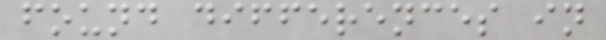found differences in
